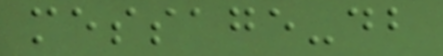message-db
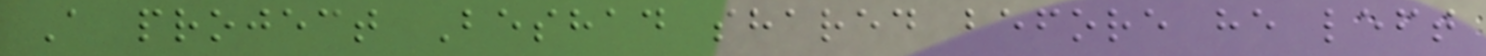A project Beshad shared before he left
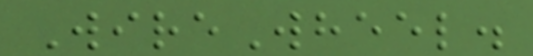WireWheel.
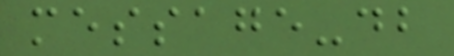message-db
